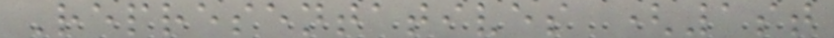Representatives (1st
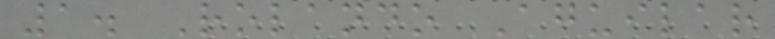1. Rolando Aguilar
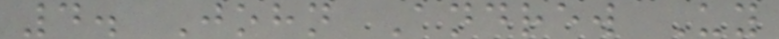4. John Andrew Uy
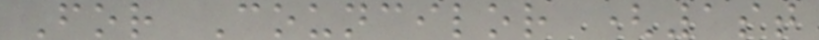For Councilor (1st
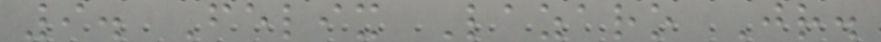9. Felix Lazaro Jr.
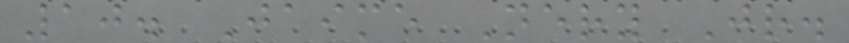10. Jaime Nery Jr.
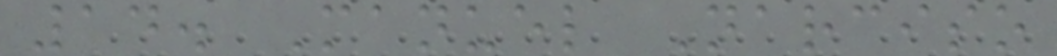14. Manuel Narciso
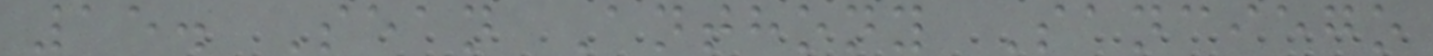15. Sean Anthony Sanciego
